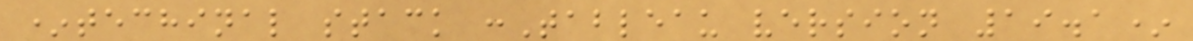*techinal stack :Tableau version 19.1*
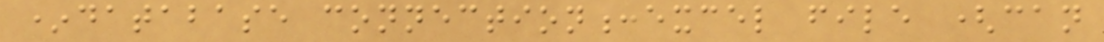*database connection:excel file (can
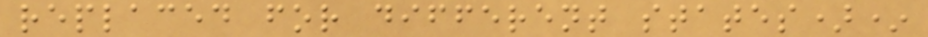replaced for different states)*
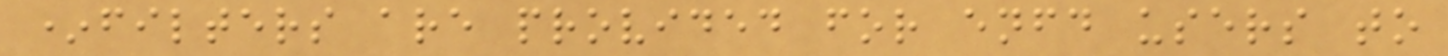*filters are provided for enfd users to
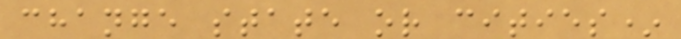change state or cities*
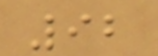92
